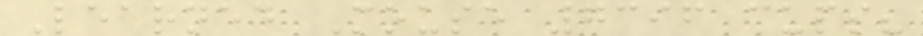Learned Mouse 7396 cups?
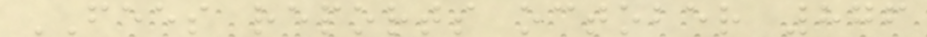FEES reports october 876
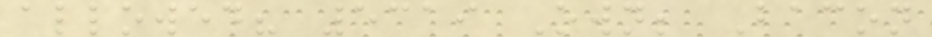allowed? 5319 Own; Bacon
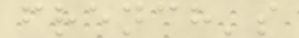french's
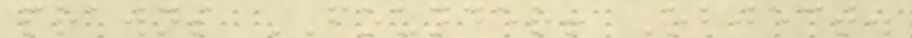prawns FOUNDER! Object.
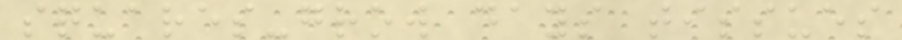squares-grow days tissues
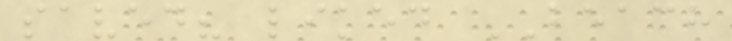saved? liked BEACH
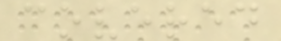covered
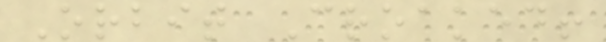Orbit Croaked!
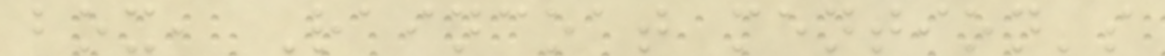box, Raincoat mention's
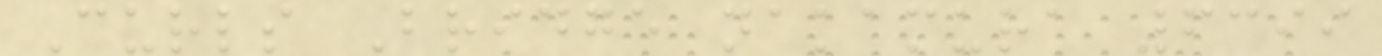Curls Bridge nakamura 6399
